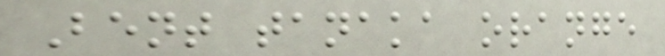Bent tanaka orange
